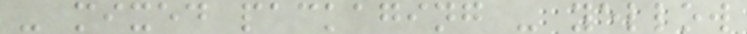- mixed packaging - yellow
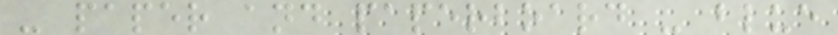- paper and paperboard - blue
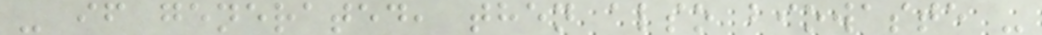- if generated, then also biowaste -
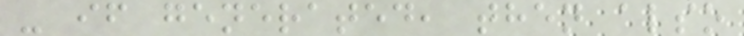- if generated, then also
